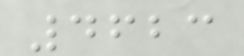4623
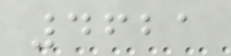4621
